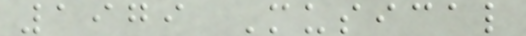1979 Musical
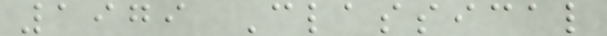1979 Classical
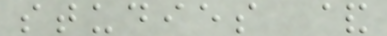studies &
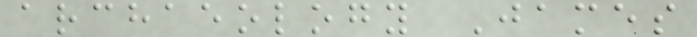archaeology James
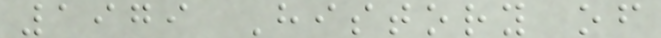1979 History of
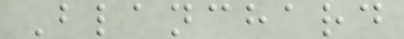Blanchard
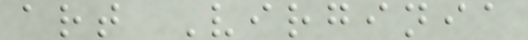art Virginia
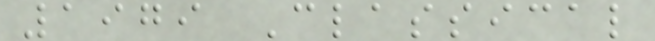1979 Classical
